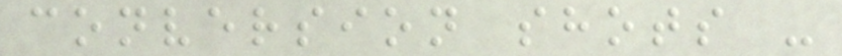conversion shots -
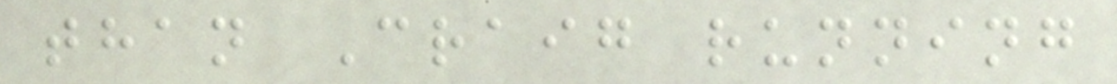than Craig running
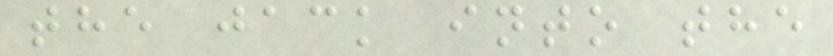the jack into the
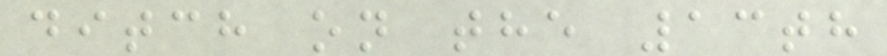ditch on the 13th
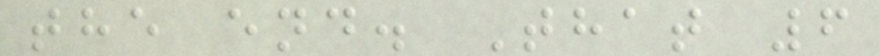the end. That 6
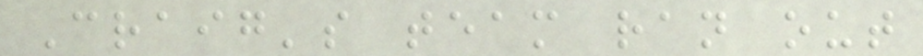Craig's team ran out
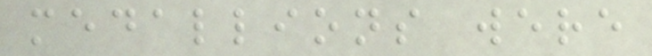medallions were
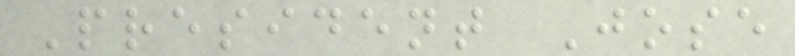President Jose
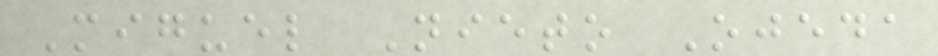Miguel Nieto Ojeda
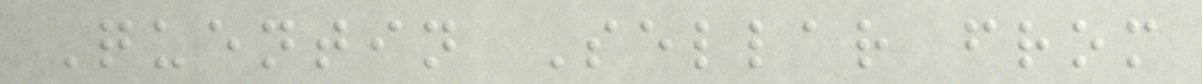Quentin Sellar from
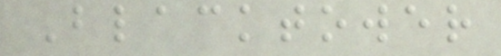Blacktower
